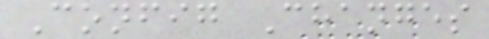Config Changes
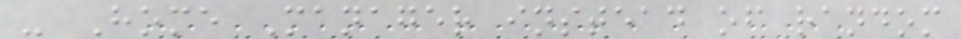- Home Manager instead of random
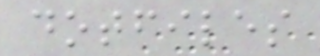dotfiles
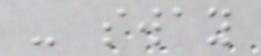- sway
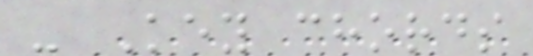- Key chords
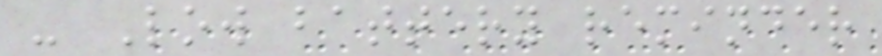- Low battery reminder
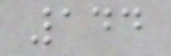144
